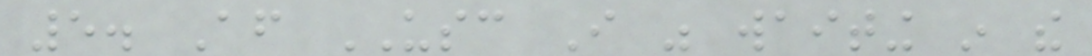5. After USC I was waiting in the
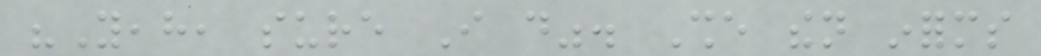"Yeah, sure I do". She then informs
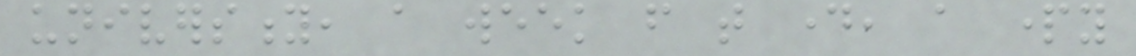university, a week from that day, a party
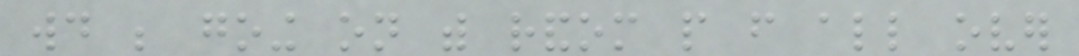would be going on with random people from all over
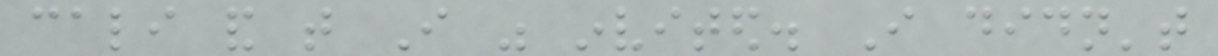cali and that I was invited. I didn't
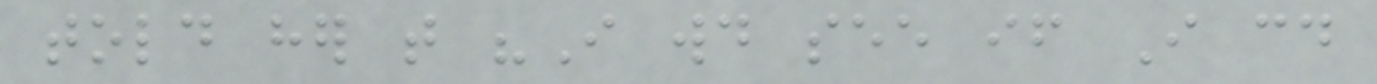told her that "I would see if I could
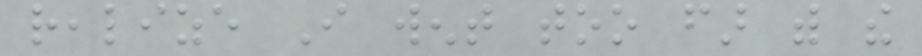realize I went too far with the
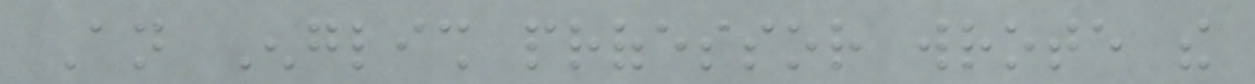An English professor wrote the
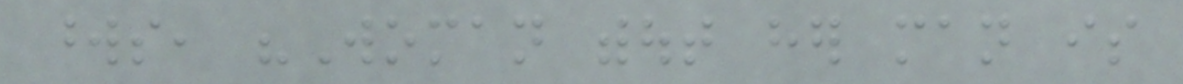words, "Woman without her man is
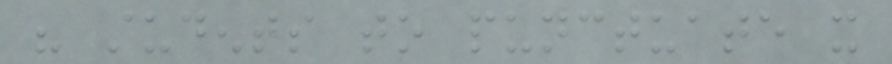his students to punctuate it
